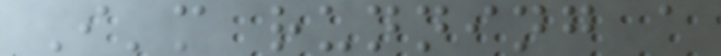I'm running a
